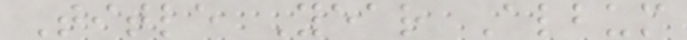Title Year Album
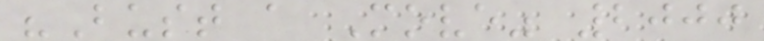"Bust a Move" 2000
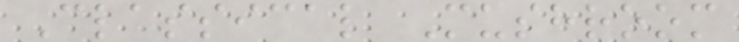Classical Mushroom
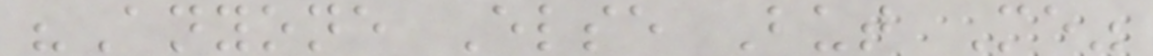"Anyone Else But Me"
